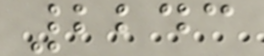2243
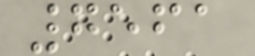7561
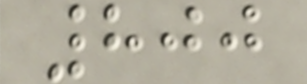800
